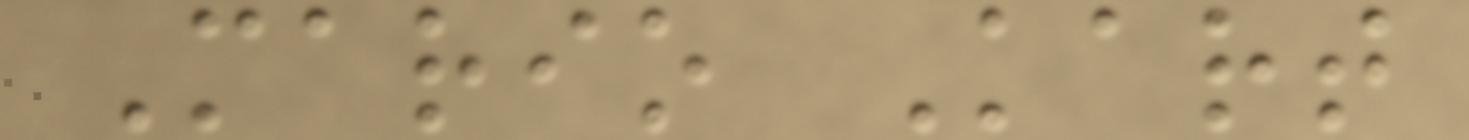Mario Kart
